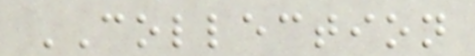COLLECTION
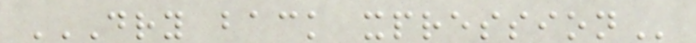DRY BACK XPRESSION
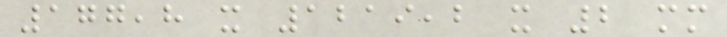177,8 x 1219,2 x 2 mm
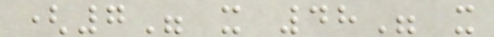(7" x 48" x
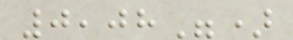0,08")
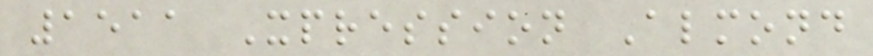1511 Xpression Almond
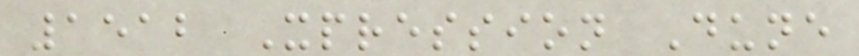1512 Xpression Dune
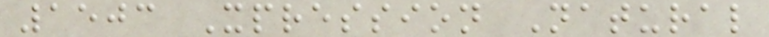1503 Xpression Natural
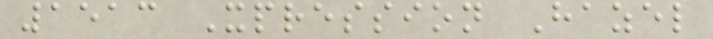1513 Xpression Hazel
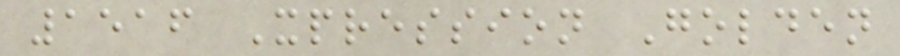1516 Xpression Golden
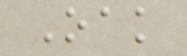Oak
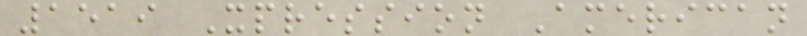1519 Xpression American
